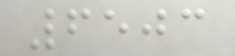6503
